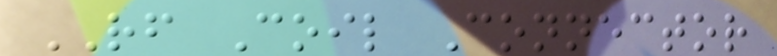RF Coil Connector
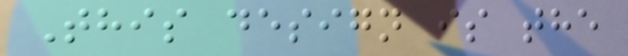This design is the
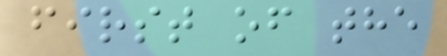first of the
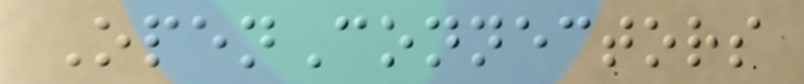OpenConnectors
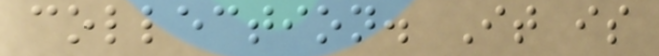collection. It is
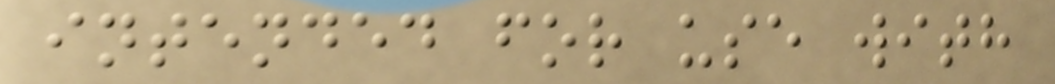intended for use with
